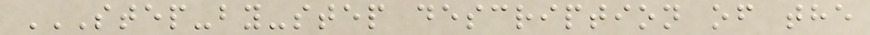STEP-BY-STEP DESCRIPTION OF THE
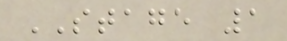STAGE 1
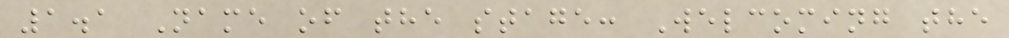1.1 Name of the stage: Welcoming the
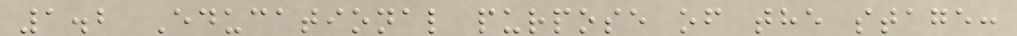1.2 Educational purpose of the stage:
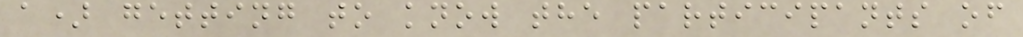a) getting to know the participants of
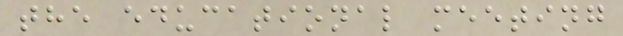the educational meeting
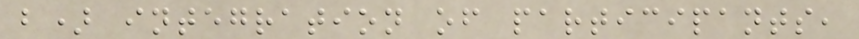b) integration of participants,
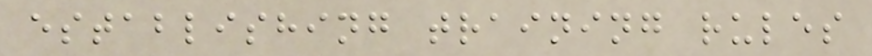establishing training rules
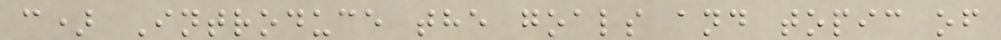c) Introduce the goals and topic of
